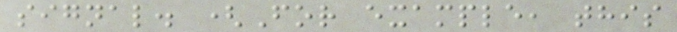signal. (For example, this
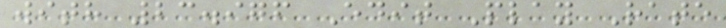with 23.976 Edit Play Rate
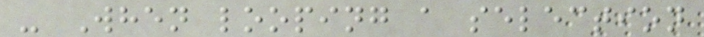- When looping a selection
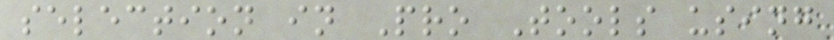selection in Pro Tools using
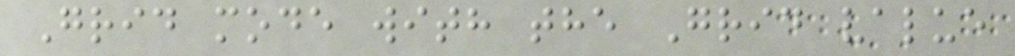Grid mode with the Grid value
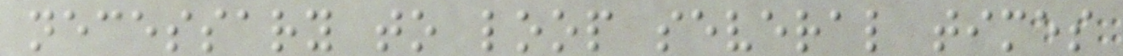necessary to loop several times
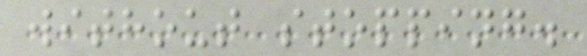without stopping.
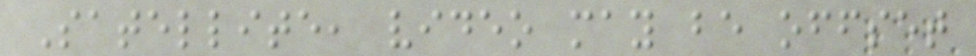Satellite, video may be offset
